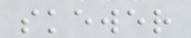skewer
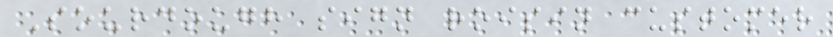Sourdough sign roisin customer
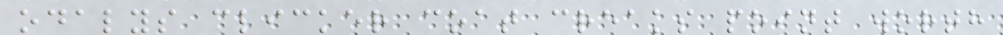odalys clicker coat creaks point worth
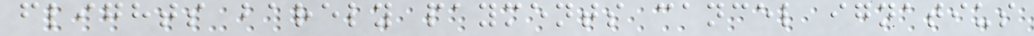flights barely payments cancel ignatius
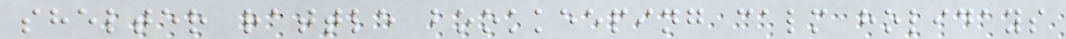shelter rattle bookkeeping calm holidays
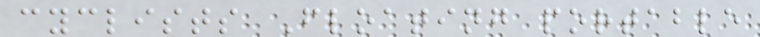cyclists Floating portable
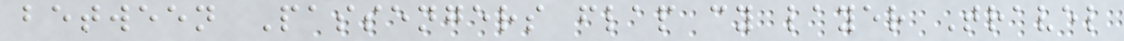between Passengers flap cy layer Travel
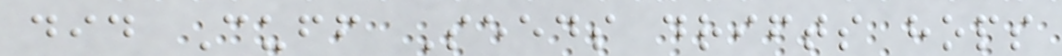did Cuff Seeds drifts hops
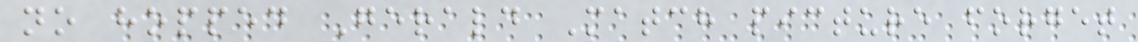no hopped Gerald Match picture forget
